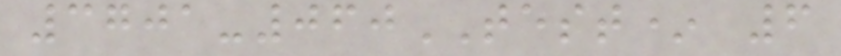3701-060TEST* 6
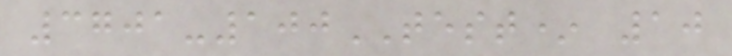3701-100TEST* 10
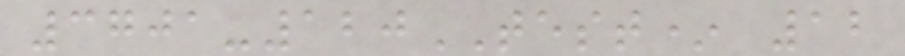3701-120TEST* 12
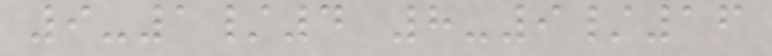9-1/4 8-9/16
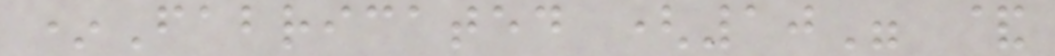*Fabricated (10" &
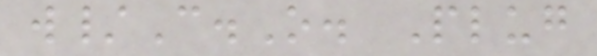w/C.O. Plug
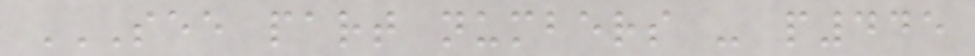SEE PART NUMBERS - P445
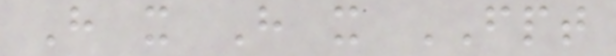H x H x FPT
